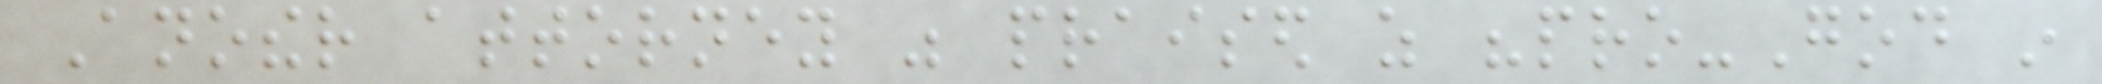Another attorney was praised as "pro-God in
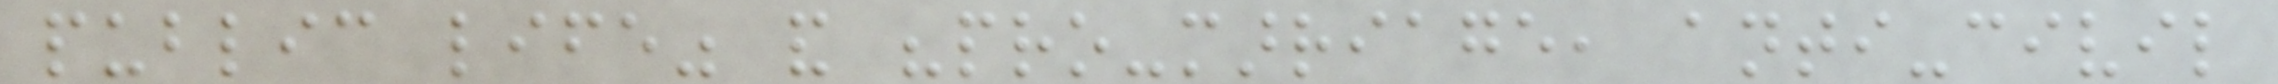public life" and "pro-marriage, anti-civil
